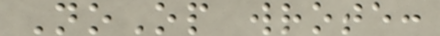NoOp wrote:
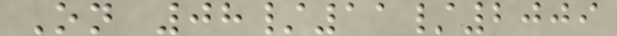On 08/11/2009
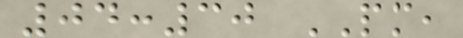04:30 PM,
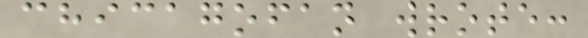chicagofan wrote:
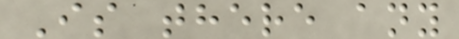Is there any
